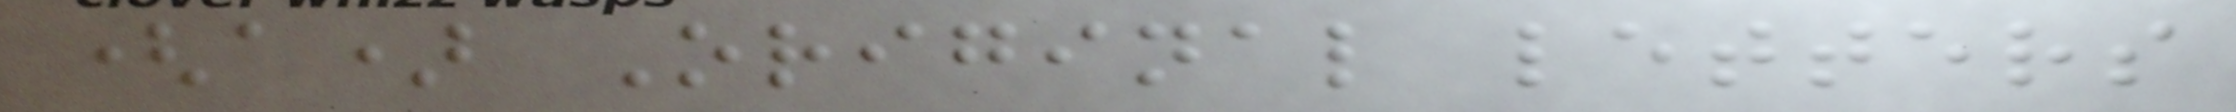(a) Original letters
